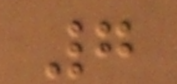7
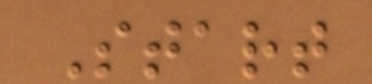Start
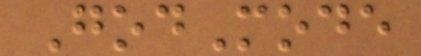GodMode
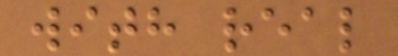with real
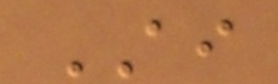AI
